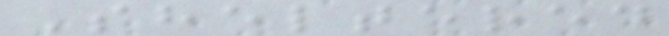Sheltered
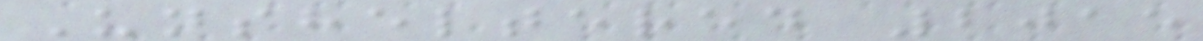Unsheltered 2015
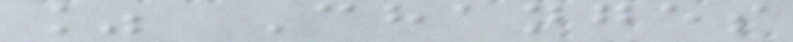% Changes
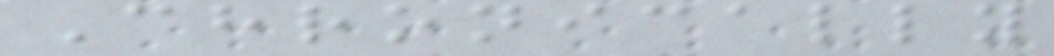Chronically
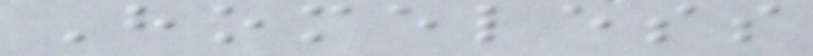Homeless
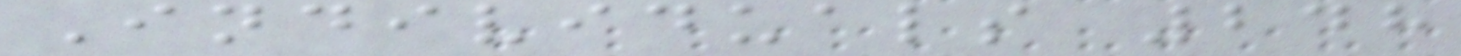Individuals 248
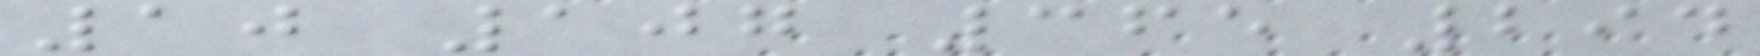10 107 365 294
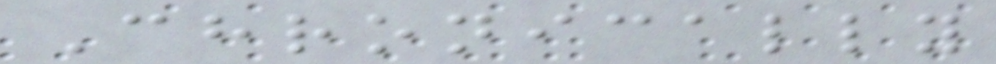Chronically
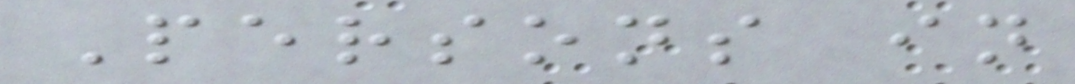Persons in
